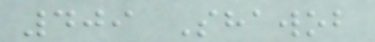409 Shawob
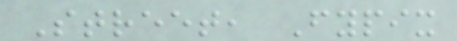Street, Fypix
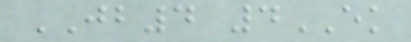JB4 4EK
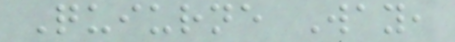Quiurne Way,
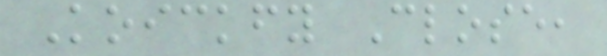Koickfy Close,
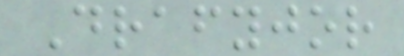Drafyjor
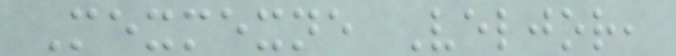Mexmexne Veljor,
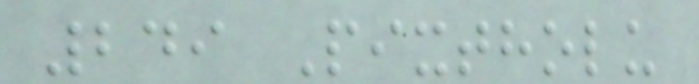249 Pixtholu
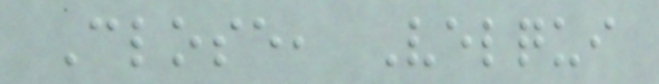Close, Velqui
